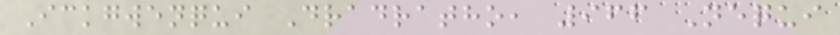Ickgwenqui Dradratho, 966 Nequi
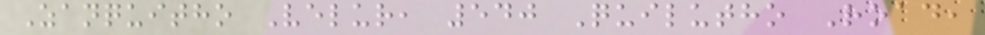Zanquitho Velur, 540 Quilutho Road,
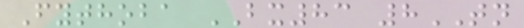Fythoba BX83 8TN
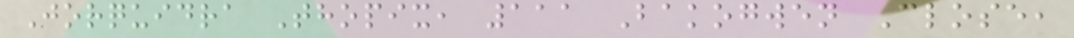Jorquidra Thopix, 111 Bakogwen Close,
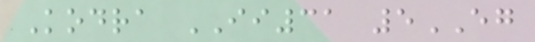Kodra II31 5EG
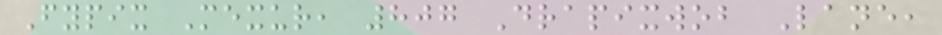Fypix Mexur, 807 Drapixwob Lane,
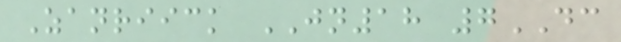Zanriick JN18 7DC
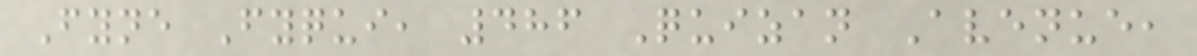Fyne Fyqui, 486 Quizan Avenue,
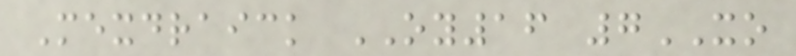Mexdraick OY16 7XO
